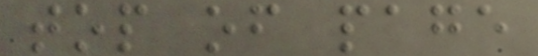top of page
